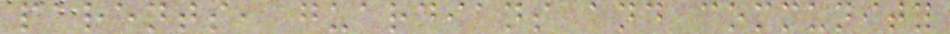parents, guardians and community
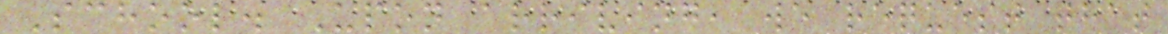School. Upon arriving, we request that
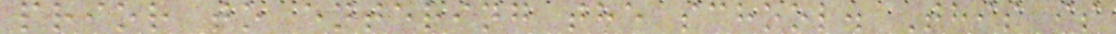prior to entering the school. This is
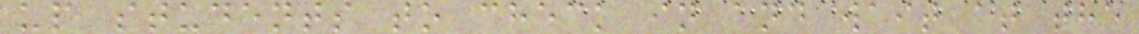up students to check in and wait at the
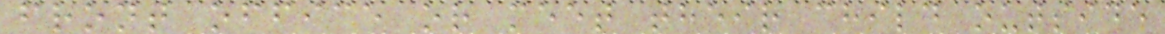front office or meet their child outside
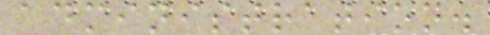administration.
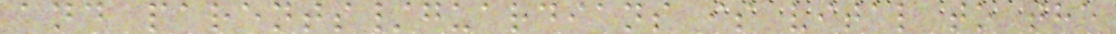and parents/guardians is vital to the
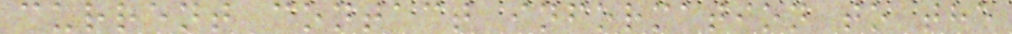current contact information to the
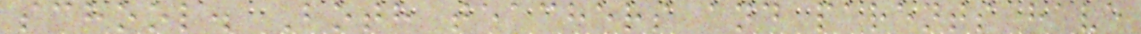school. Both teachers and parents have
